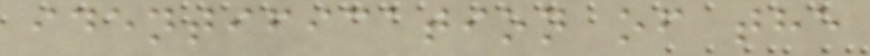identification of the
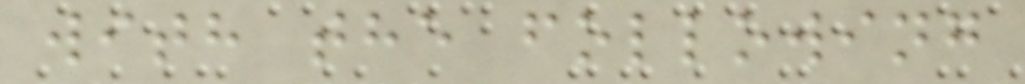with the following
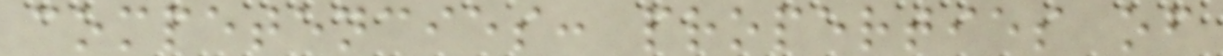competencies: properties of
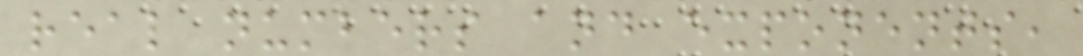real numbers and exponents,
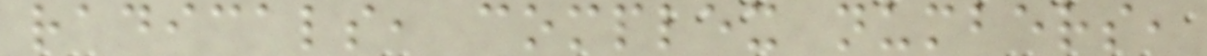radicals, complex numbers,
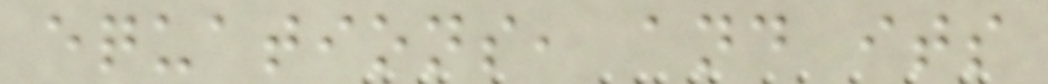equations, and its
